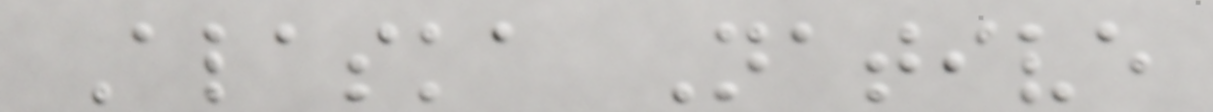Alaska Native
